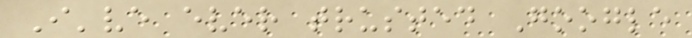I've ever trusted Google
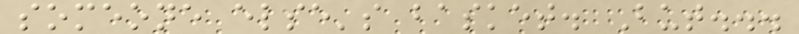someone else's basket. But...
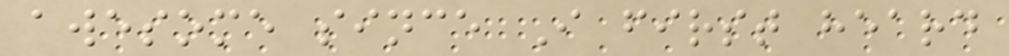awesome since I first heard
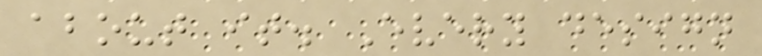about it. Every design
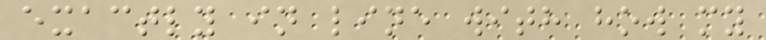exactly in line with how my
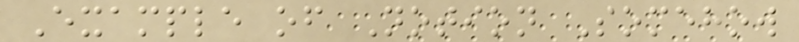Example of Notion Somehow
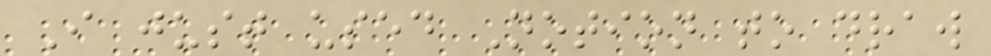I just used Notion to draw
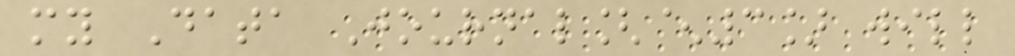my Data Journal[^3] will
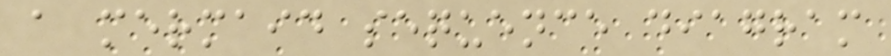a mermaid sequence diagram
